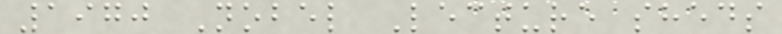1970 Nobel Lecture sheds
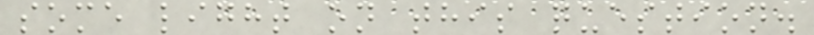some light on this question.
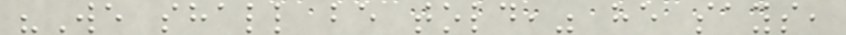"We shall be told," he says,
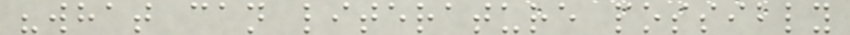"what can literature possibly
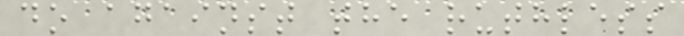do against the ruthless
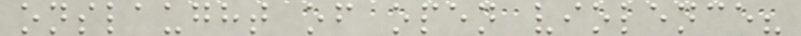onslaught of open violence?
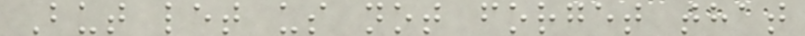But let us not forget that
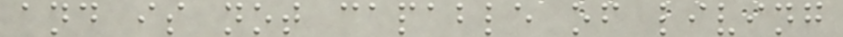and is not capable of living
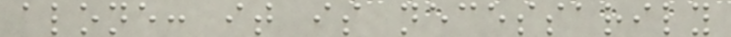alone: it is necessarily
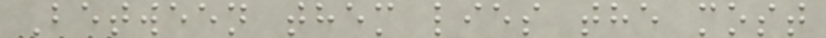Between them lies the most
